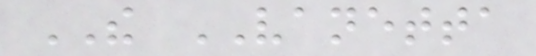THE VANETTA
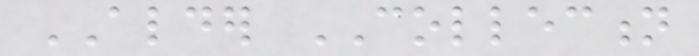ALDER COLLECTION
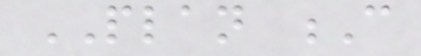PLAN C
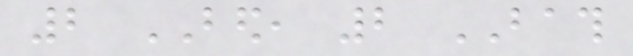2 BED, 2 BATH
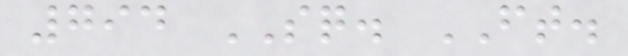794 SQ. FT.
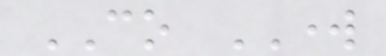CO WORK
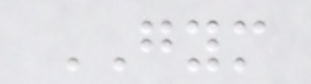GYM
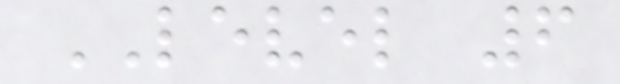LEVEL 6
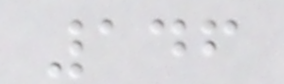146
